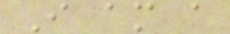I am a
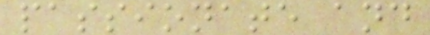passionate and
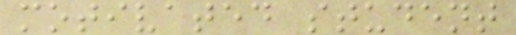motivated student
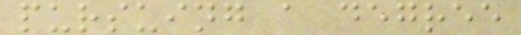pursuing a degree
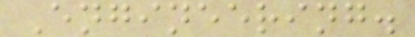Engineering.
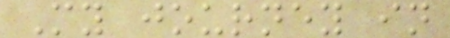My journey in
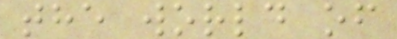the world of
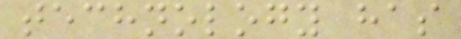technology has
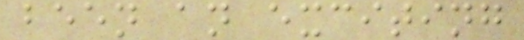been an exciting
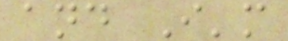and I'm
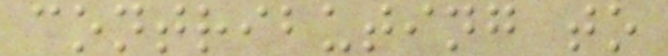contributing to
